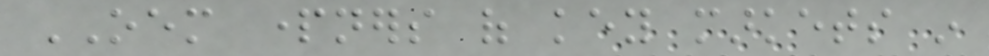OEM partners of key markets in
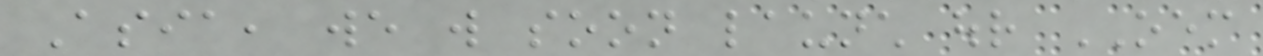Asia, we will soon launch our OEM
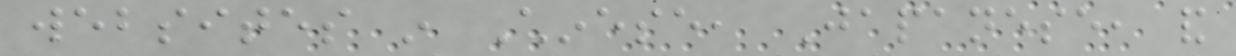websites in Chinese, Japanese, and
